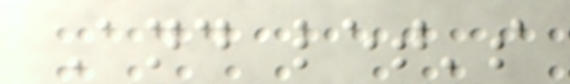And let's
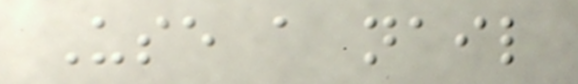Use a nail
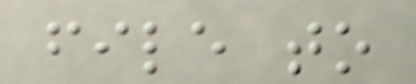file to
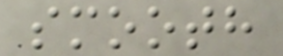smooth
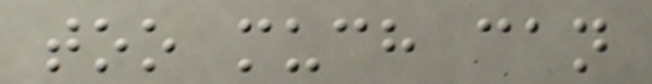too much can
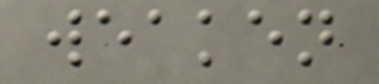weaken
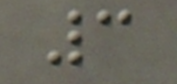3
